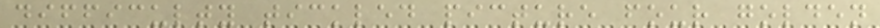difficulty tickled picture four golden
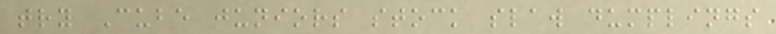try Cube juniors stock slaw dumplings
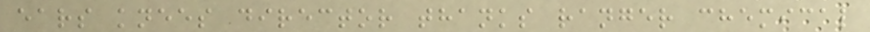ears knees director thanks ranger chemical
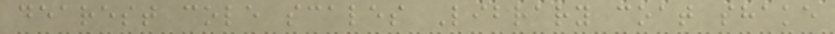dearest cole scales Library coat shake
